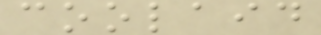coolaid
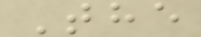The
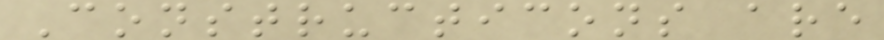Constructicons are
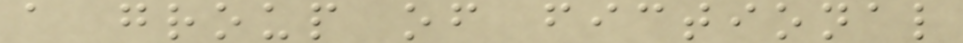a group of fictional
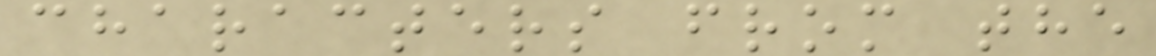characters from the
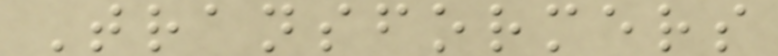Transformers
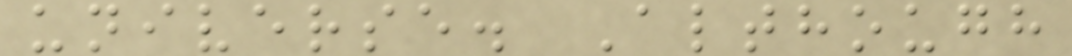universe. Although
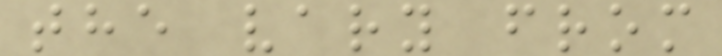the vary from
